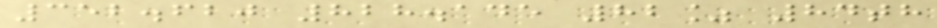352.620 828.145 82% 84th
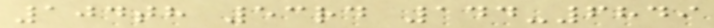104th 53rd 144-6849
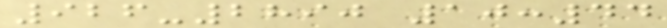926-2890 10:44
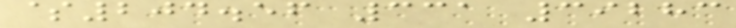$204.56 331 39283
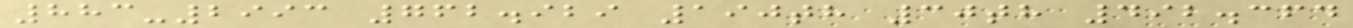883-2993 762.929 190th 30th 492.364
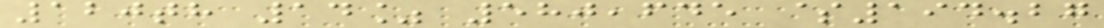120th 14% 580,645 $194.27
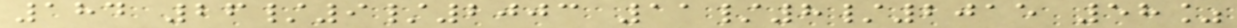184 26/9/2003 11/8/2015 58%
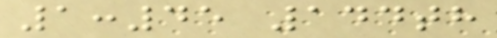1:45 144th
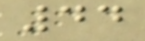44
